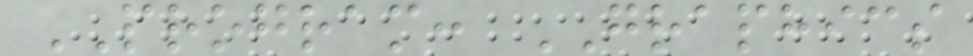PROGRAM: GRAPHICS
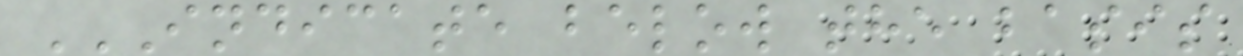INDICATE BELOW THE BASIS
